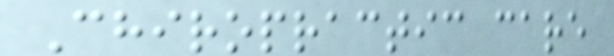Chiropractic care
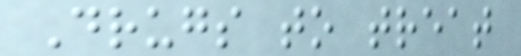Drugs to treat
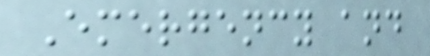Emergency and
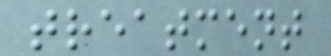treatment
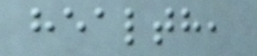health,
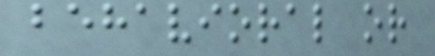behavioral or
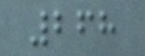268
